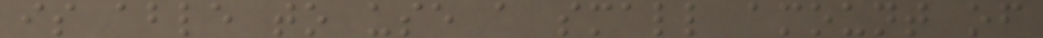is able to use a small amount of
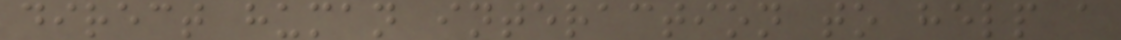direct human interaction to help a
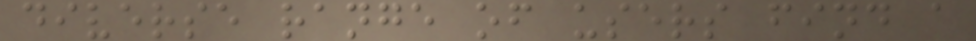diverse range of users find a
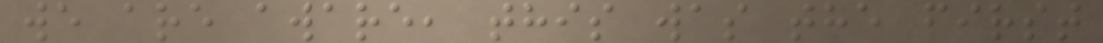we are aware, this was the first
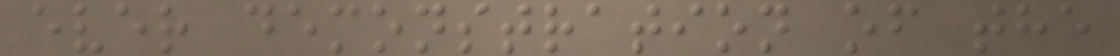ever demonstration of the
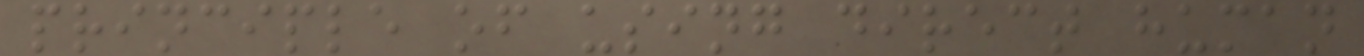principle of using direct human
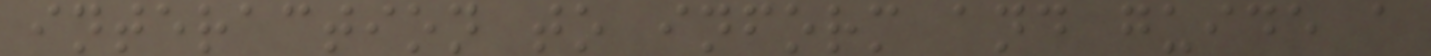interaction to inform and guide a
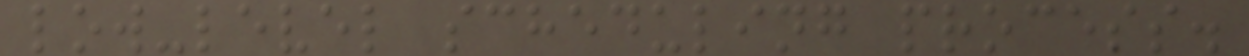low-level scheduling process.
